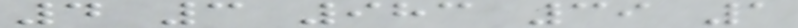4 3 983 39 1
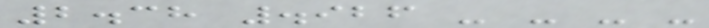2.38 .926 - - - -
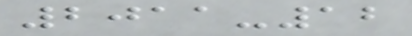2011-12
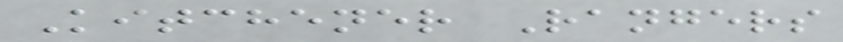Kitchener Rangers
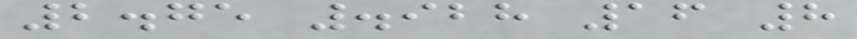2.75 .928 16 8
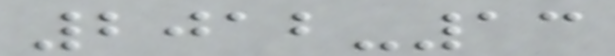2012-13
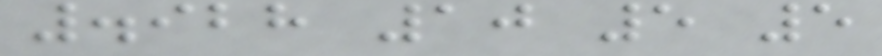.928 10 5 5
